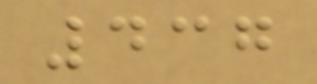437
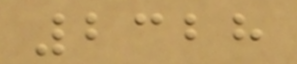2328
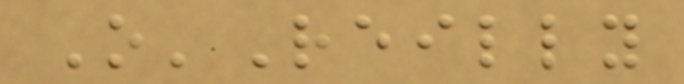O'Reilly
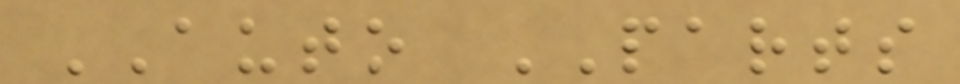AUTO PARTS
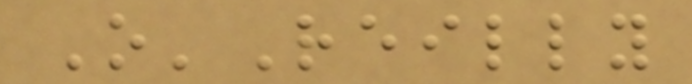O'Reilly
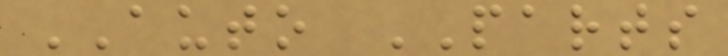AUTO PARTS
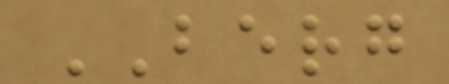BERG
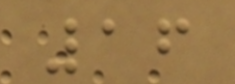16
